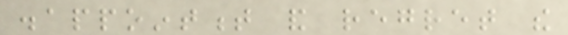disappointment and regret the
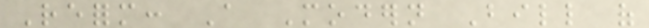Reform: A Modern Bill of
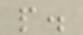people.
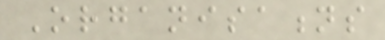Organisations
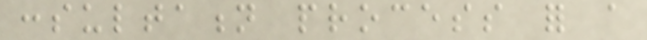consultation process for a
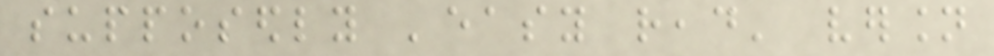supposedly 'easy read' version
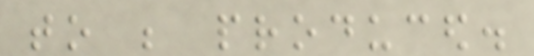to be produced.
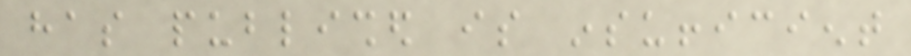has published is insufficient
